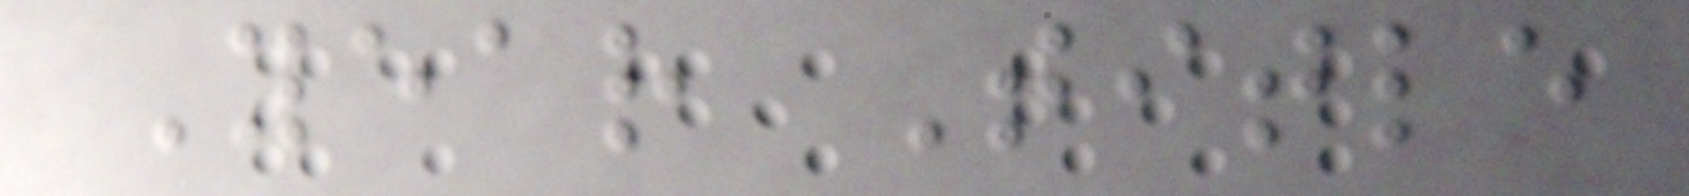Year Title
